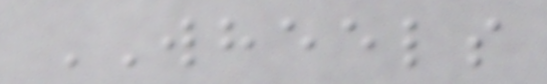WHEELS
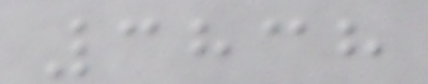3838
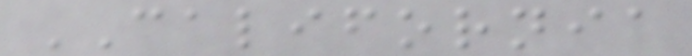CALIFORNIA
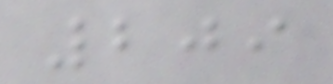209
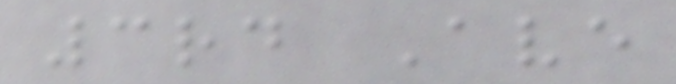3rd Ave
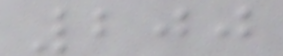200
